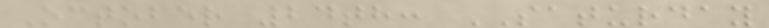October 24th: SATURDAY
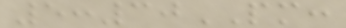5:30PM:
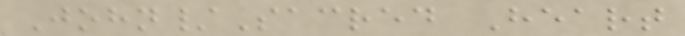John/Sacred Heart
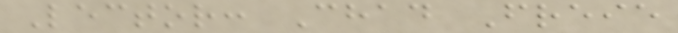Lector: Chad Freie
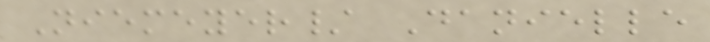Niemeyer/ Danielle
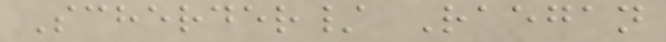Scherder/ Raegan
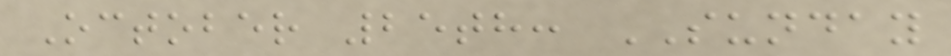October 25th: SUNDAY
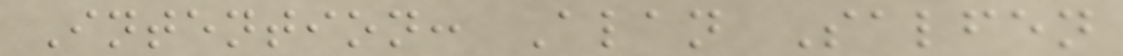Intention: Alan Salfen
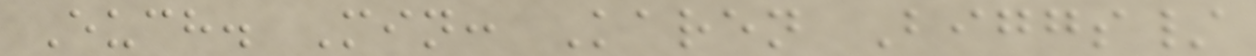Euch. Min: Karen Biggs/
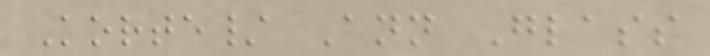Korte/ Ann Glass
